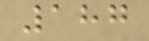187
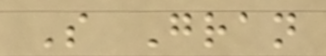S Gran
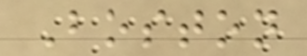Boston
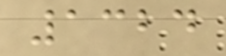1324
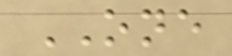ONE
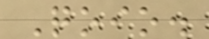Qoio.
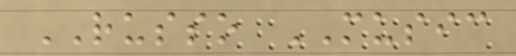RUSSO MUSIC
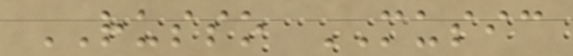RUSSO MUSIC
